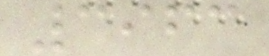3963
